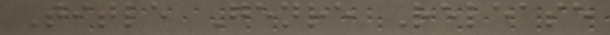Title Genre Release
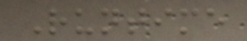Runtime
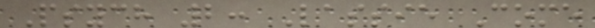Psych 2: Lassie Come
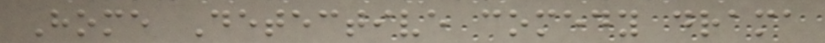Home Detective comedy drama
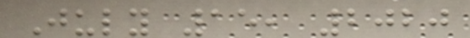July 15, 2020
